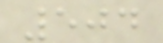504
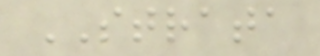STRATA
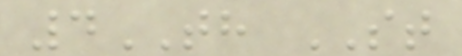4TH ST
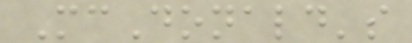McDonald's
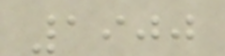1900
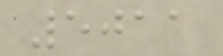5011
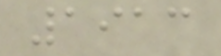1913
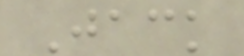Jack
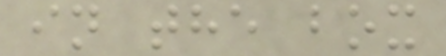in the box
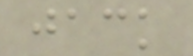jack
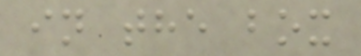in the box
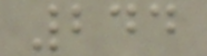244
